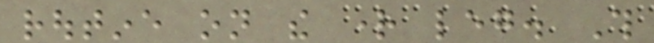routine on the right leg. This
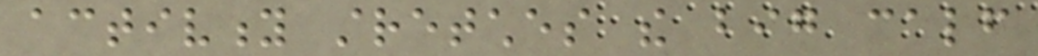activity stretches the big calf
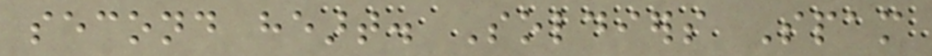second heart. Soldiers Spam
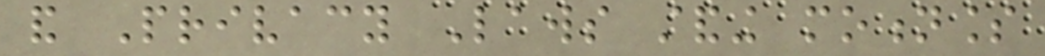and Privacy Laws standing motionless
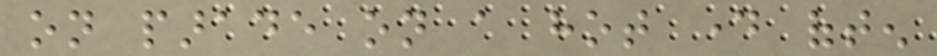on parade on a hot day often
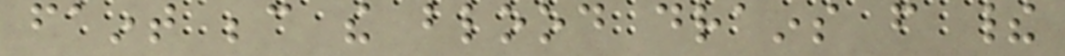faint because the blood drains from their
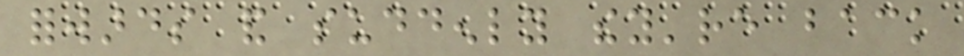forwards and suddenly they're back
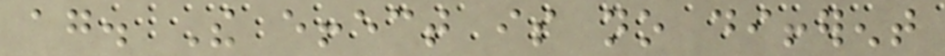again. The effect is no different
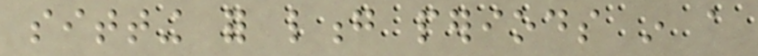sitting for long periods in a
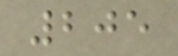205
